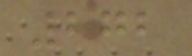272
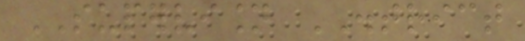SUPERVISION DISTRICT
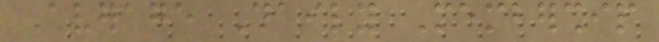Average Daily Membership
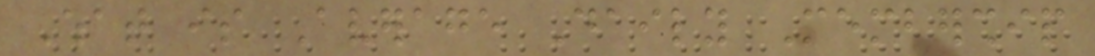What is Average Daily Membership
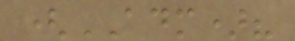(ADM)?
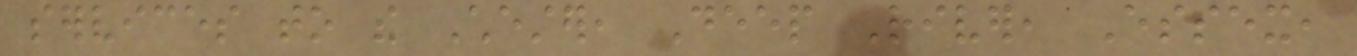services to the Chester, Deep River, Essex,
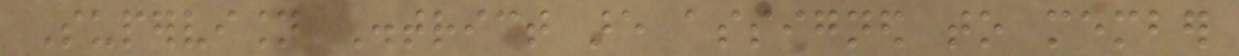Supervision District are assigned to member
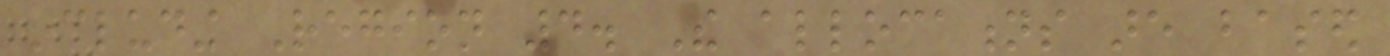including Region 4. The allocations are based
